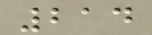214
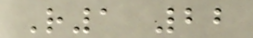R1 22
